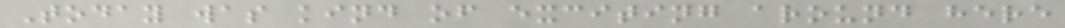Today was kind of exciting around here
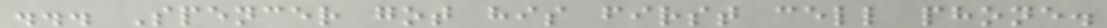... Spencer got his first cell phone.
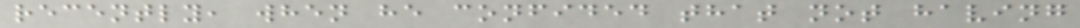recently, when he confided that not having
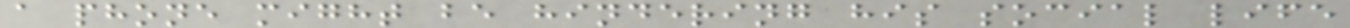a phone might be hindering his social life
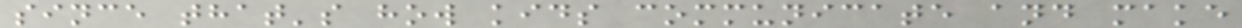since that's how kids communicate and make
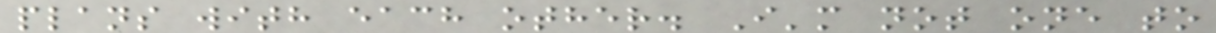plans with each other. I'm not one to
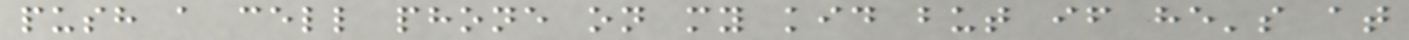push a cell phone on my kid but if he's at
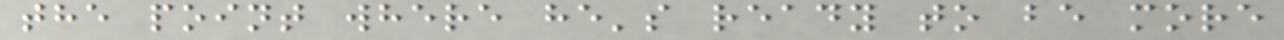the point where he's ready to be more
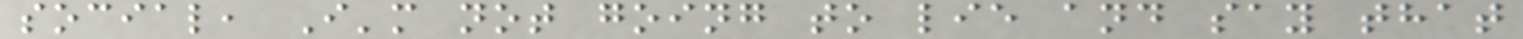social, I'm not going to lie and say that
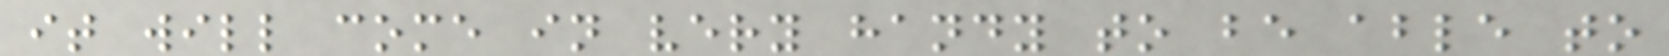it will come in very handy to be able to
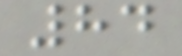84
